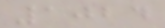1024
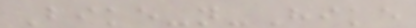Bike-n-Hike
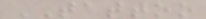TATTOO
